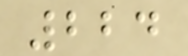224
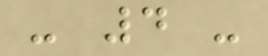- 4 -
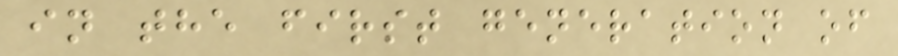in the first generation of
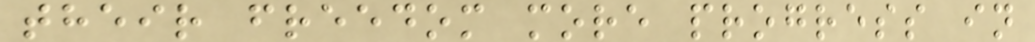their freedom more progress in
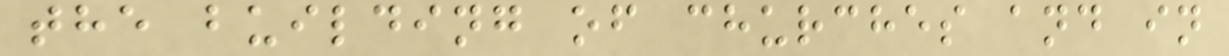the building of churches and in
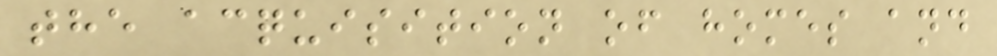the acquisition of homes and
